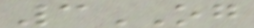3OG
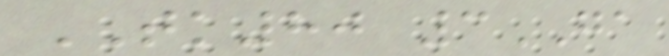TK80 3GA
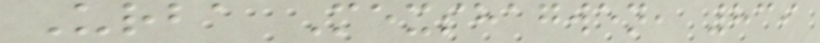Urba Mexshagwen, 839
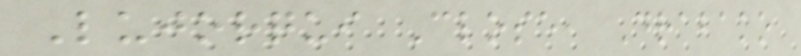Lujorqui Close, Drabako
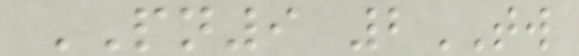PN9 2TW
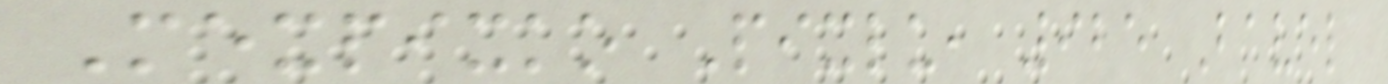Mexpixko Pixlu, 925 Bavel
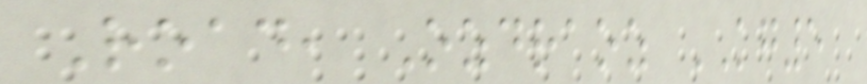Road, Ozdraoz KG5
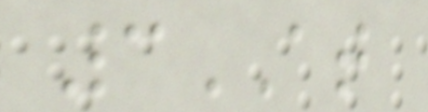3AT
